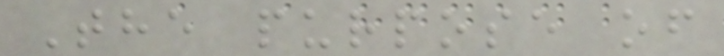The purpose of
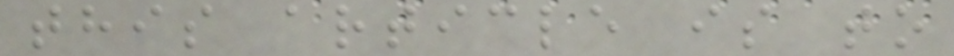this article is to
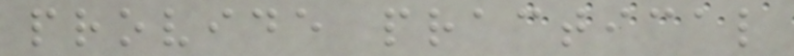provide practical
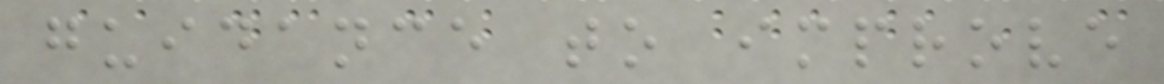guidance to improve
